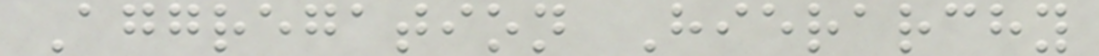Aggregation Hierarchy
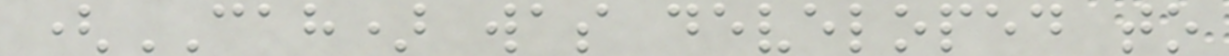(CAH) was developed to
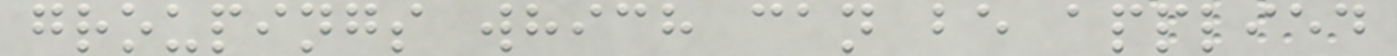groupings which can be applied
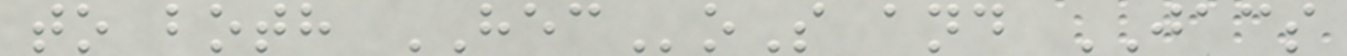to both HECoS and JACS
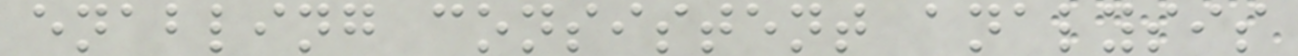enabling consistent analysis
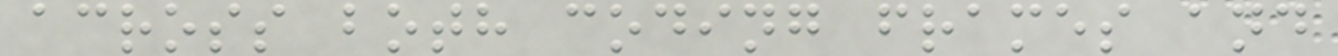across both coding frames and
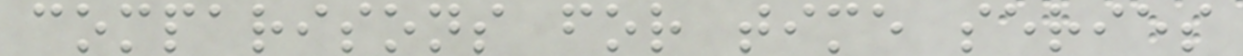comparisons for time series
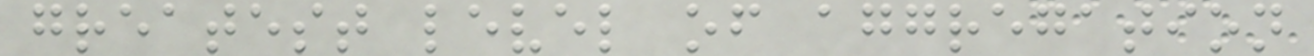greatest level of aggregation
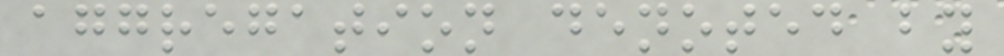aggregation denoted by
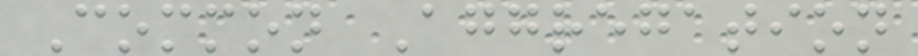Common Aggregation
